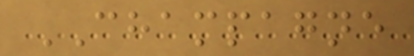CHAMPAGNE
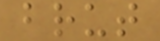brut
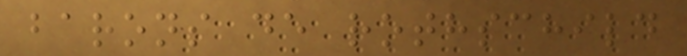barons de rothschild
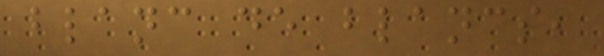blanc de blancs,
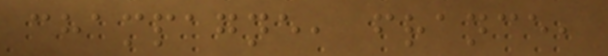champagne, france,
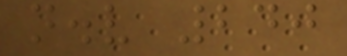n.v 240
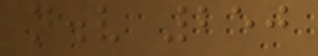n.v 250
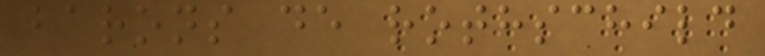barons de rothschild
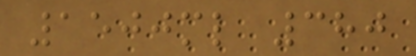1500ml 380
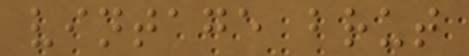vintage brut
